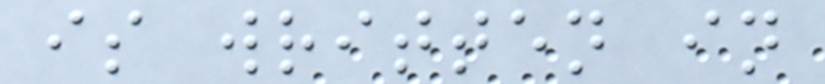is written in
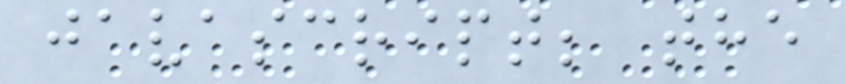javascript; the
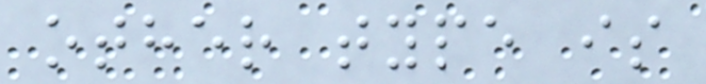other type is
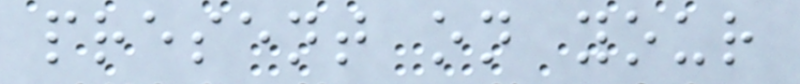present on your
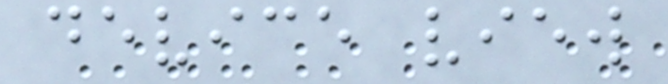device view
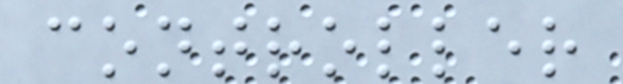controller
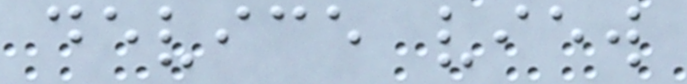device view
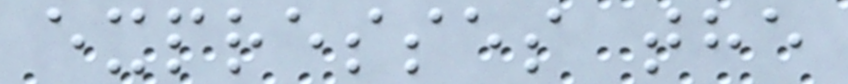expresses the
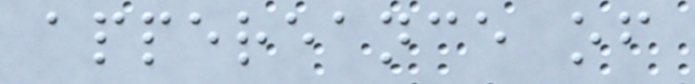appereance of
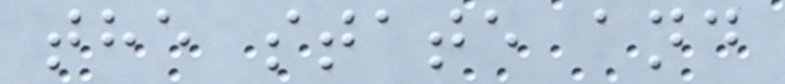the state and
